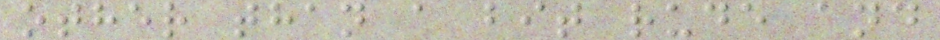other than a bit rude and
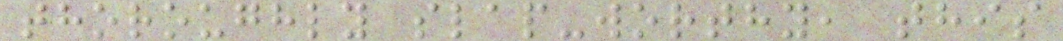thoroughly slap-worthy, this
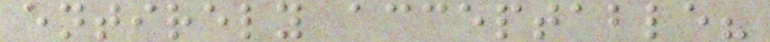entirely acceptable?
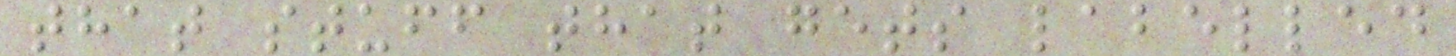that stuff that gets labelled
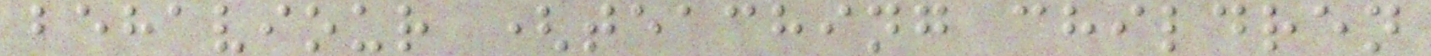behaviour (teaching children
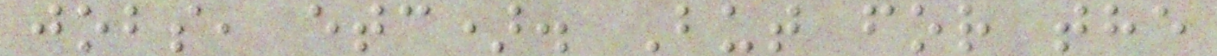jobs, etc). But for the
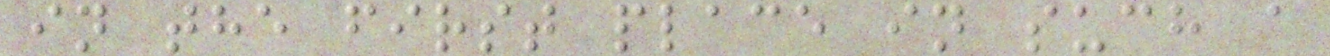in the first place in such a
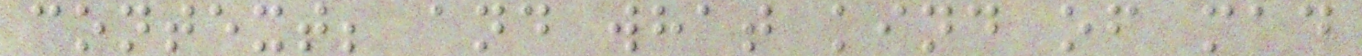context; and what kind of mad
